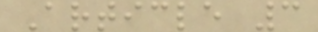Article 3
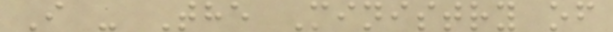I - The Ministry of
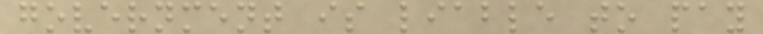government is liable to pay
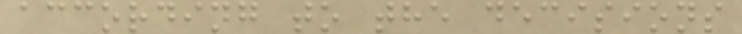according to the decisions
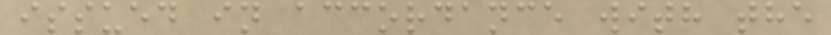issued in accordance with the
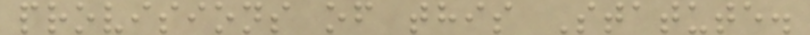provisions of this Statute.
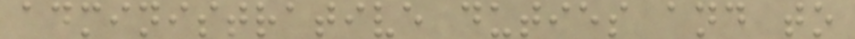administrative duties and to
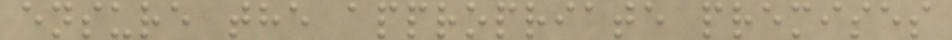ensure the appropriate premises
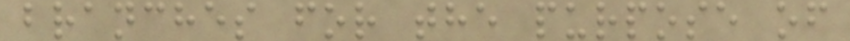branches for the purpose of
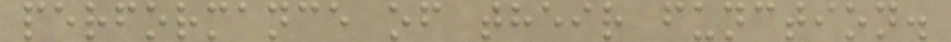performance of their function.
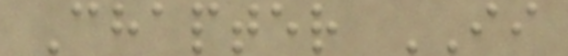Chapter II
